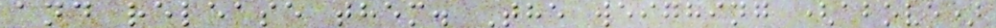and release them. The weighing (above)
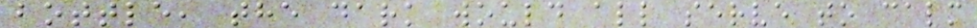bottle, the dark would all serve to calm
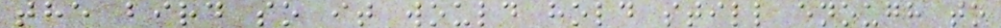the bird so it would hold still enough to
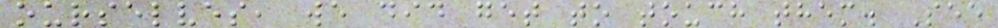ourselves, we did get to touch them. See
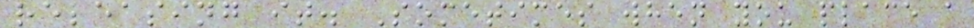releasing it. Sometimes when you place a
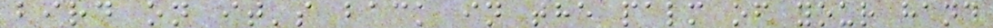bird on it's back in the palm of your hand
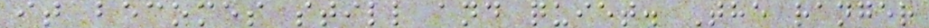it becomes still and quiet. The ranger
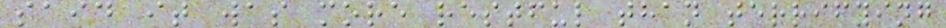said it was more restful than terrifying
